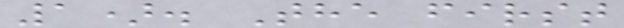1). The first
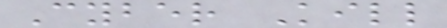Cyber Kill
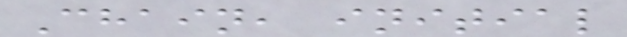Chain, initial
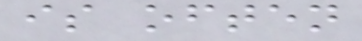is often
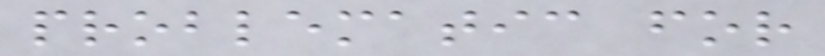problematic for
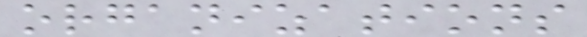organizations
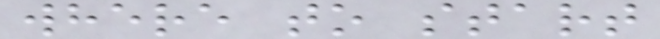where to start
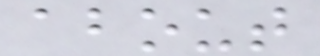about
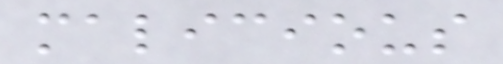malicious
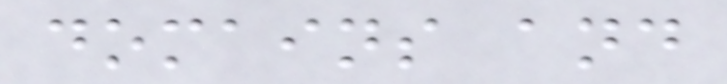domains and
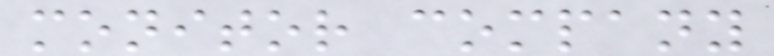monitor company
